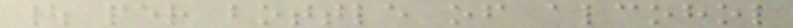| per bottle of alcohol
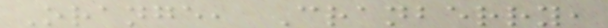Orange, Cranberry,
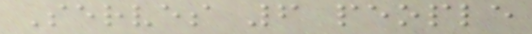Serves 6 people
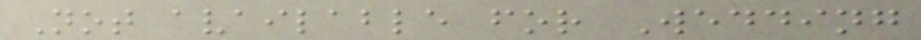Not available for Wedding
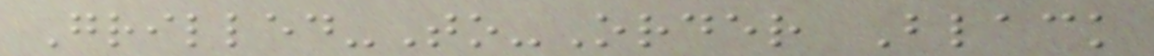Grilled-To-Order Black
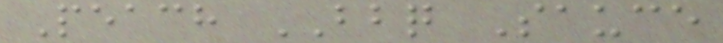Peach BBQ Sauce
